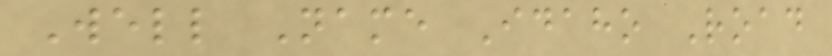Well Name Idaho Road
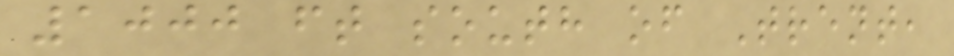1000 ft south of Trent,
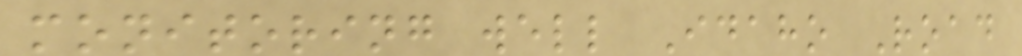monitoring well Idaho Road
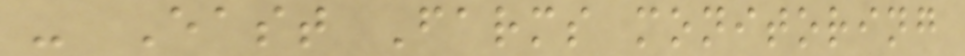- East Farms monitoring
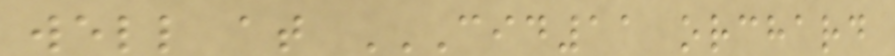well at CID11 ORCHARD
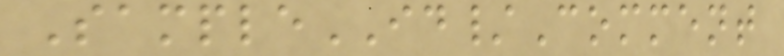SampleID/Comment
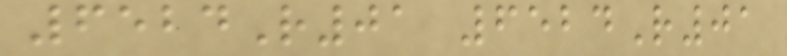6524R01 6524R01
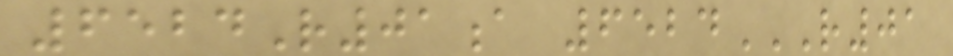6524R01a 6524R01
